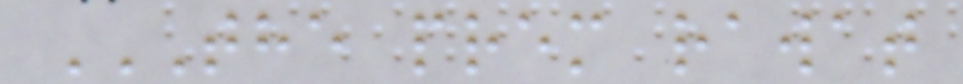THE PREM RAWAT
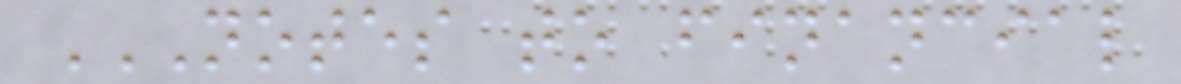NOTES TO FINANCIAL
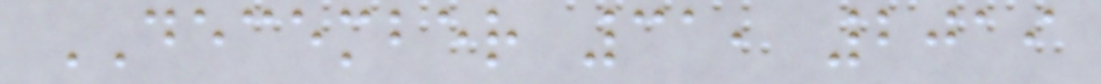DECEMBER 31, 2019
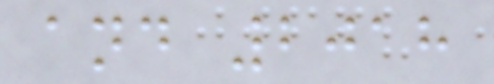and 2018
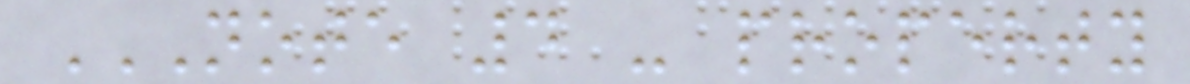NOTE 4 - PROPERTY
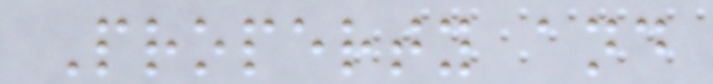Property and
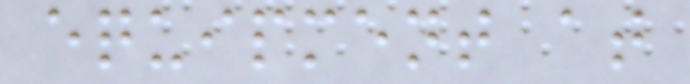equipment at
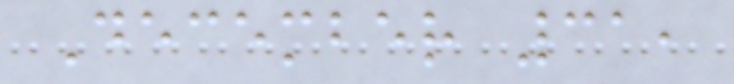December 31,
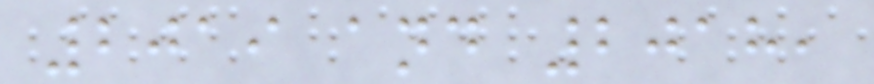2019 and 2018,
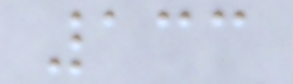133
